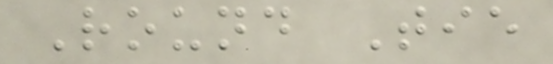Round Tie
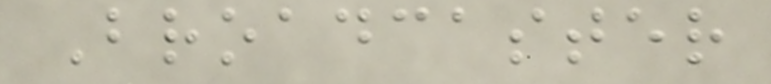Broadcaster
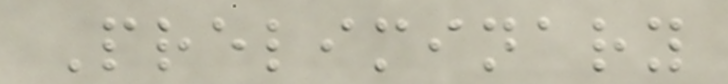Preliminary
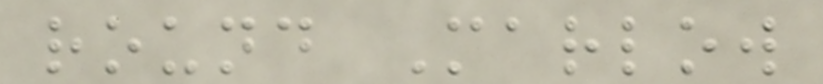round Marlow
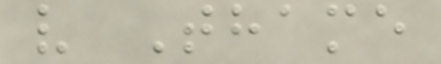v Thame
